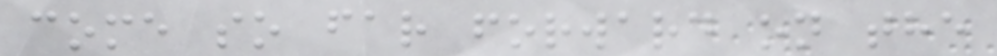come so far forward on the
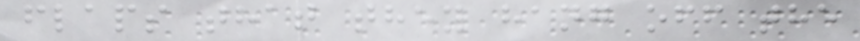flaps that they hang off the
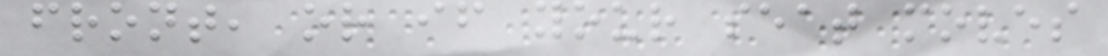front, or if your seat moves
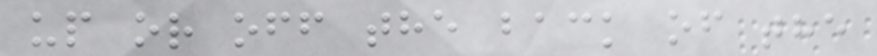up or off the back of the
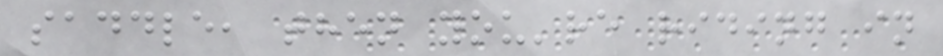saddle, then you're riding in
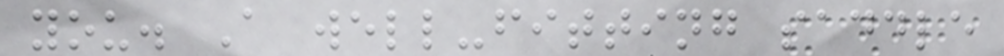you. A well-fitting saddle
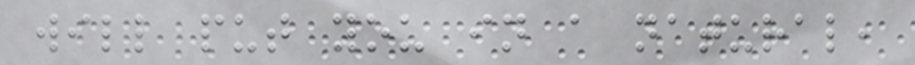will put you in a natural,
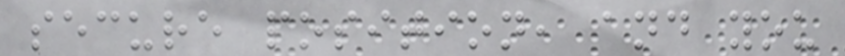secure position, and you
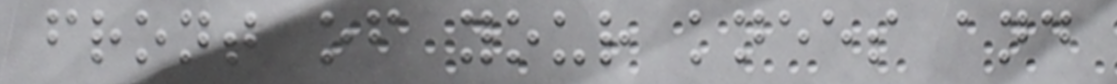front of your knees and
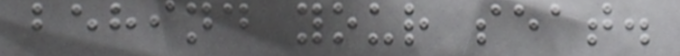behind your seat.
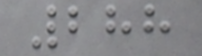288
